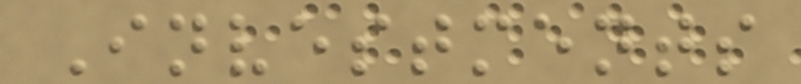Investments
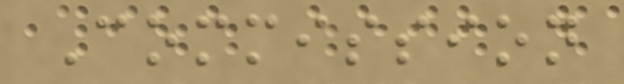Commission
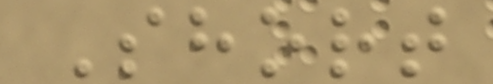Short
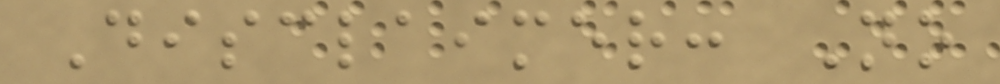Disclaimer: No
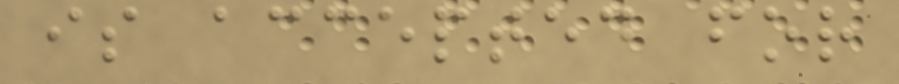is accepted for
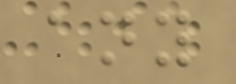any
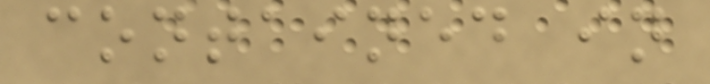contained in
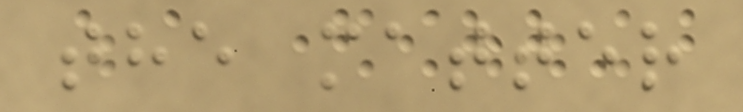the matter
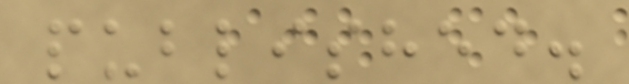published.
